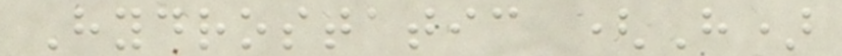Hydrostatic (H)
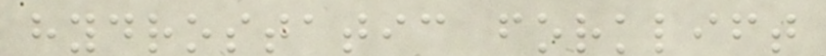hydrostatic forklift
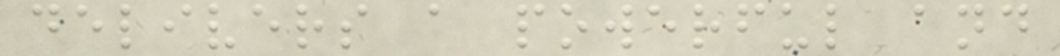delivers a powerful and
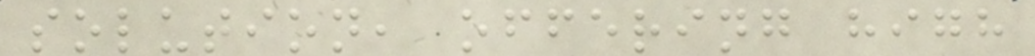solution, offering high
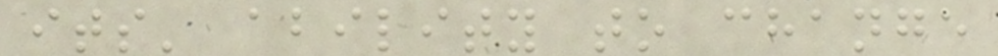its' ability to change
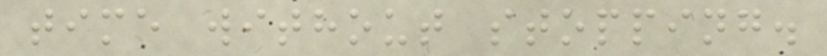time without stopping.
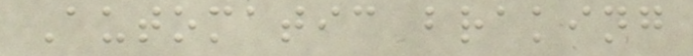Automatic braking
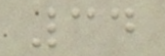34
